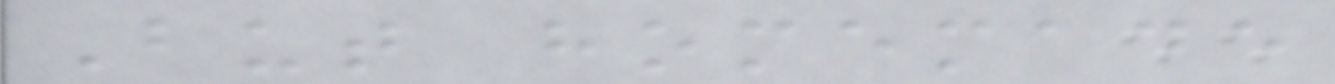But homemade
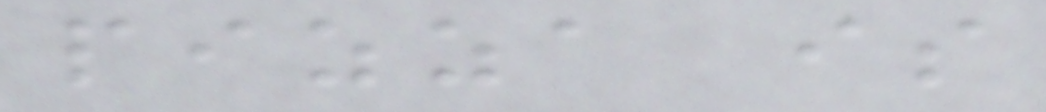pizza is
